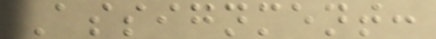Assignment:
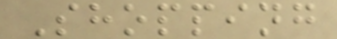Shopping
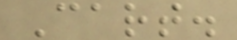Cart.
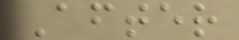After
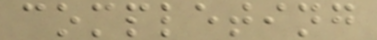completing
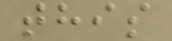this
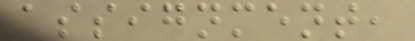assignment,
